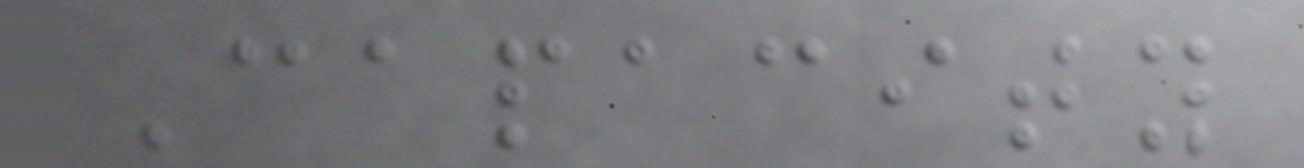Capacity
